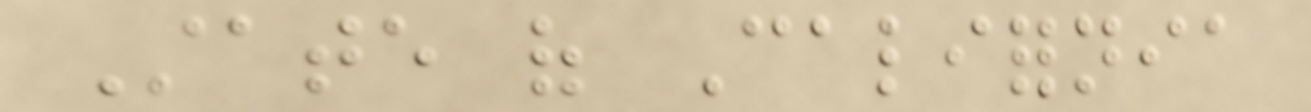State of California
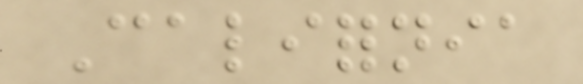California
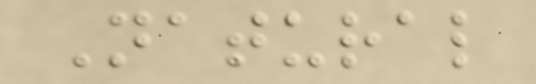Natural
